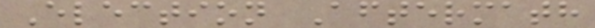Election Aftermath
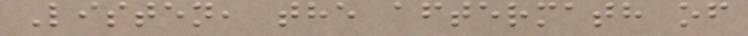Listen, the aftermath of
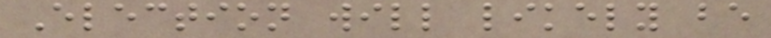Election will likely be
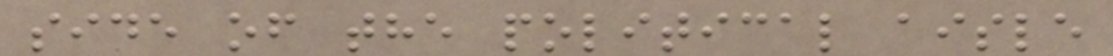side of the political aisle
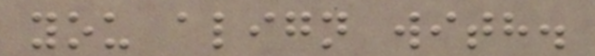you align with.
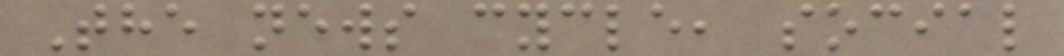The news cycle, social
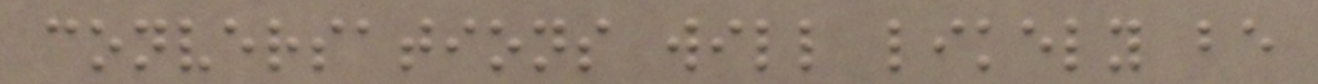conversations will likely be
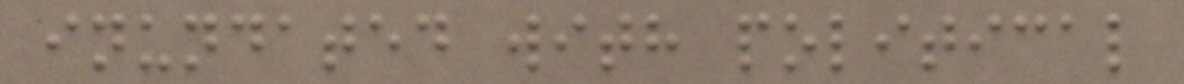inundated with political
